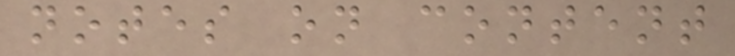notes on content
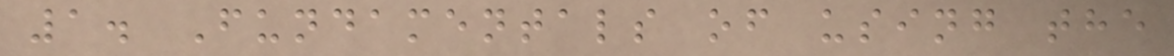1. Fundamentals of using the
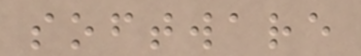software
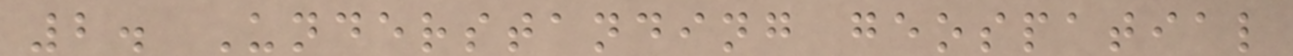2. Understanding geospatial
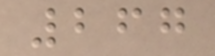267
